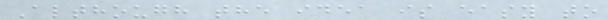Although the idea is easy to
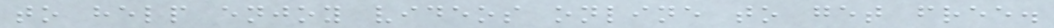to help enjoy videos online to get free.
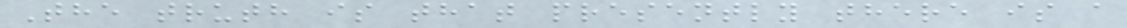The truth is that presently there is a
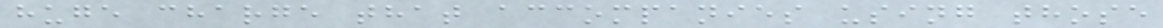huge charge that accompanies using those
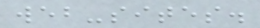web-sites.
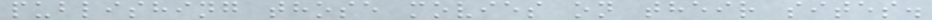publishing those movies on their sites.
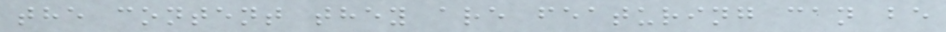the content they are featuring can be
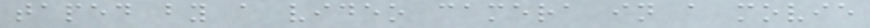taped by a video camera in a movie
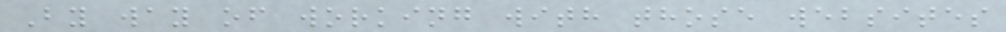By way of working with those websites
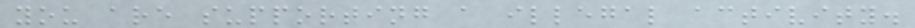you are supporting a illegal activity.
